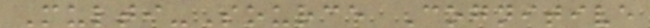Multi-Source Cognitive
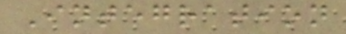Integration
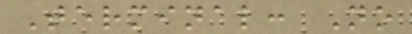Terminal: No
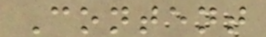Content
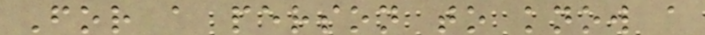For a person to know a
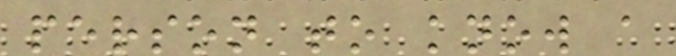person to know a
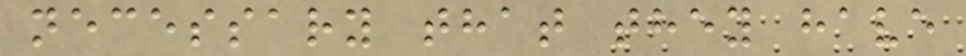necessary that they have
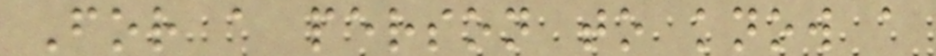For a person to know a
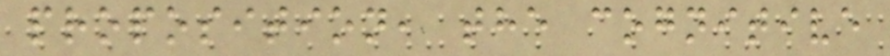proposition, the cognitive
